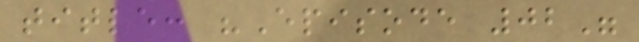title: "Episode 02"
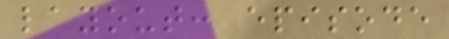layout: episode
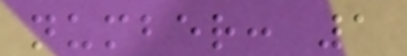number: 1
